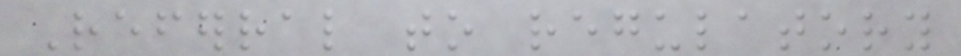Referral to regulatory
